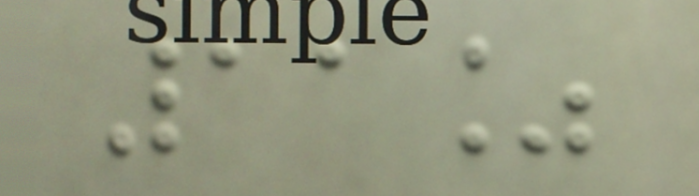11%
